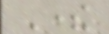There
